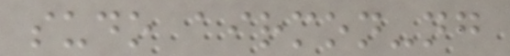sudo airmon-ng
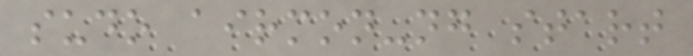sudo airmon-ng start
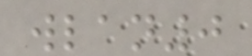wlan0
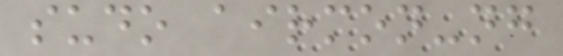sudo airmon-ng
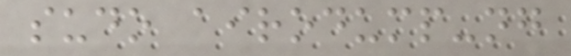sudo airodump-ng
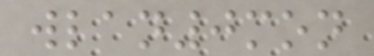wlan0mon
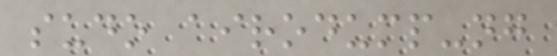sudo airodump-ng
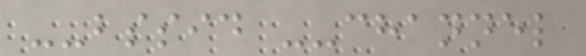--bssid --channel
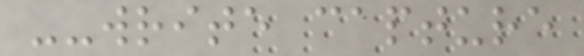--write capture
